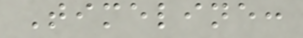Timeline:
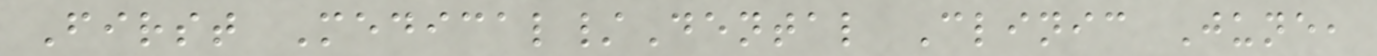First Medical/Dental Clinic June,
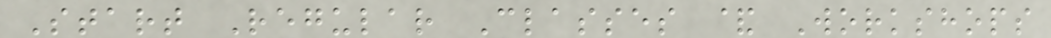Start Regular Classes & Workshops
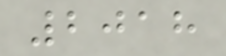2018
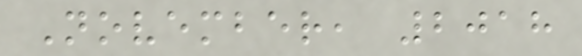November, 2018
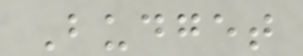Budget
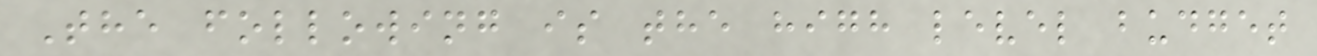The following is the high level budget
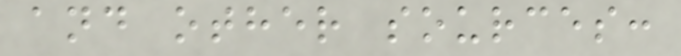and other sources:
